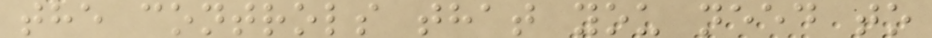the controls that you need to
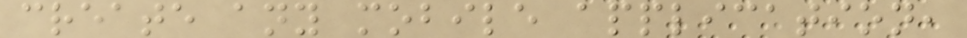create any mobile application,
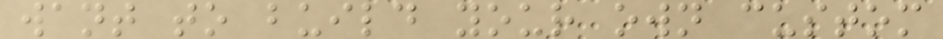want to build your own custom
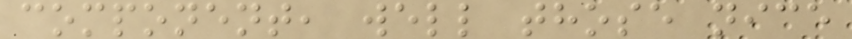component, well those nice
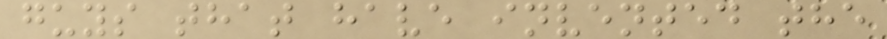guys that have invented the
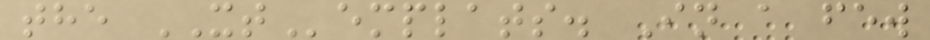the XTemplats. In a few
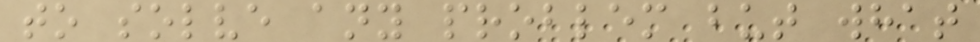to solve any problem but what
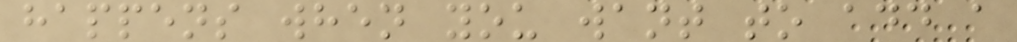happens when you want to add a
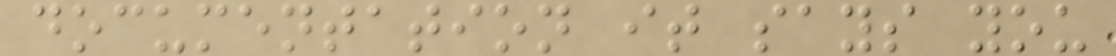documentation it says you
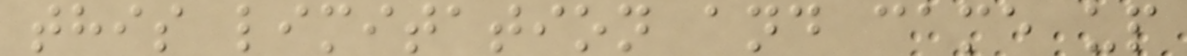this limitation and came up
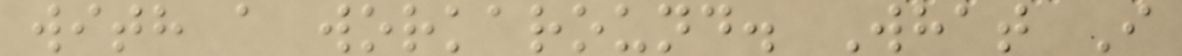with a workaround. What I
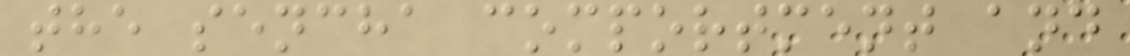the sencha comportment and
